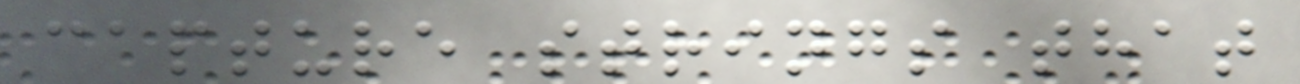capture strings that
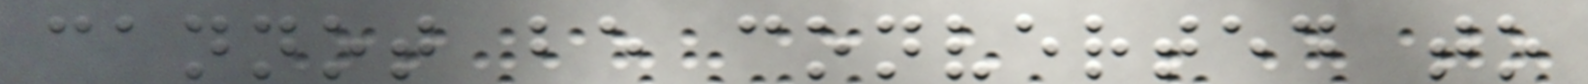cannot be converted to
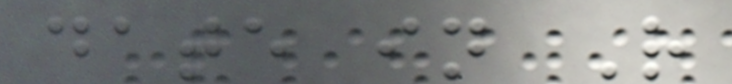date in R
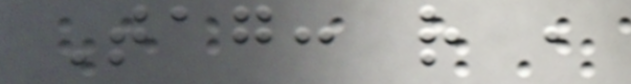Tag: r ,
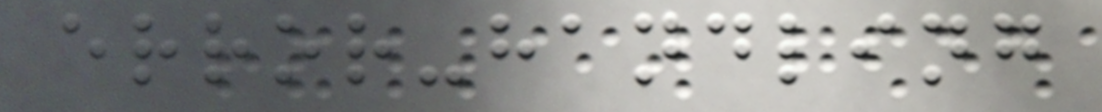error-handling
